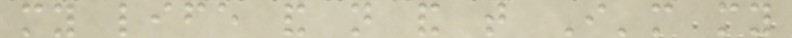my life and not and that I'm my
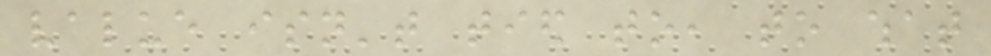value isn't tied to, to what
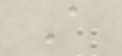A
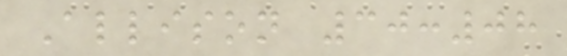Allison 30:08
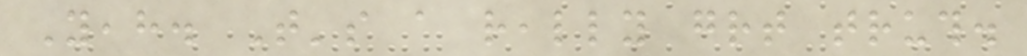Yeah. That's a really great truth.
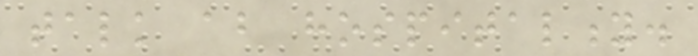talk about hospitality.
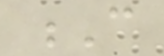C
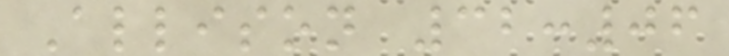Allison 32:06
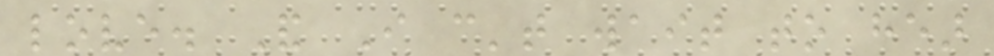love. And I can't wait to hear
